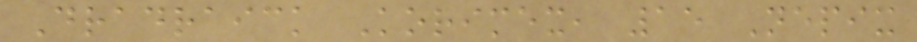Dradraick Korimex, 15 Nepix
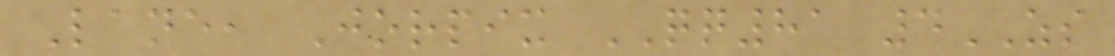Lane, Jorpix QQ81 4ZS
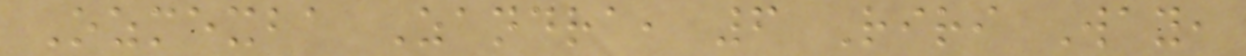Ozmexba Zandra, 6 Riri Way,
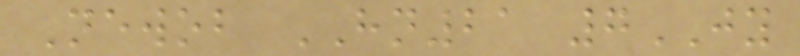Newob HN21 7JY
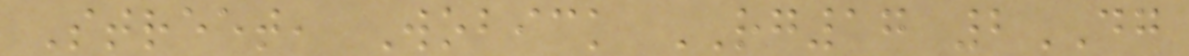Street, Wobick RG17 2DG
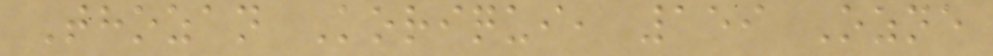Thozan Koriqui, 159 Ozne
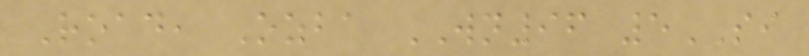Road, Ozba WN96 5SI
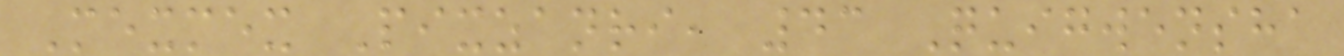Mexmex Pixzanri, 43 Quigwensha
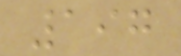197
